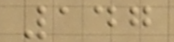147
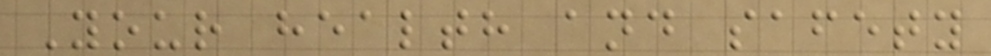Your health and safety
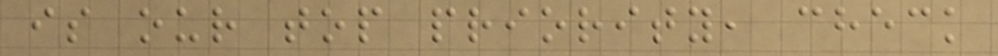is our top priority, check
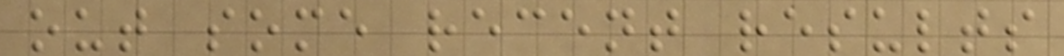out some recent results
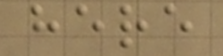here
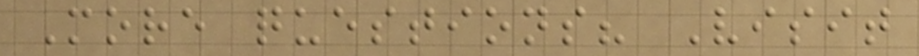More questions? Visit
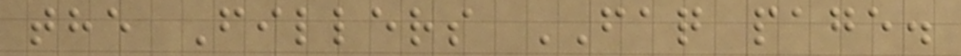the Fillers FAQ page.
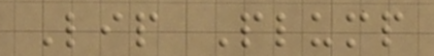Lip Plump
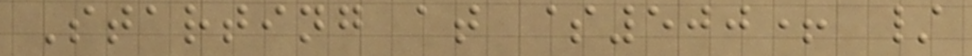Starting at $500+ /
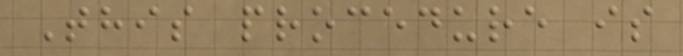This procedure is
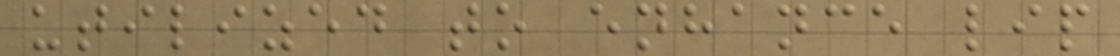utilized to enhance lip
